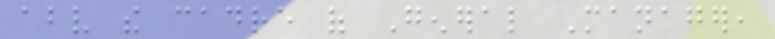above the cadre of General Manager,
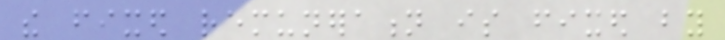the fixed remuneration is fixed by
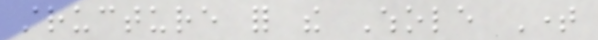structure for the Whole Time
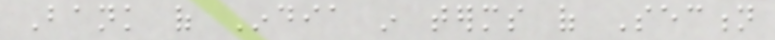Bank of India in terms of Section
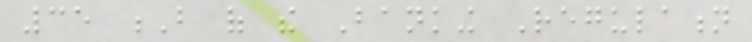35 B of the Banking Regulation
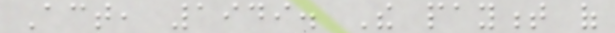Act, 1949. The payment of
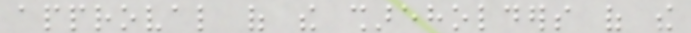approval of the shareholders of the
